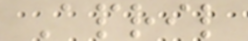April
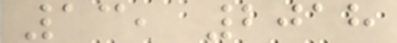13, 2018
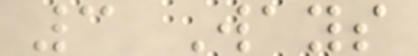3 Ways
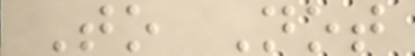To Not
